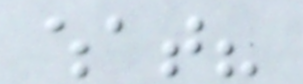what?
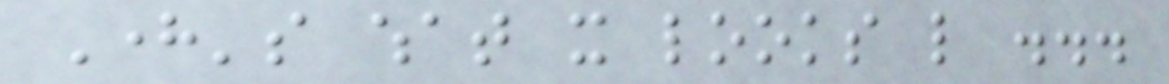Here's what it looks like ...
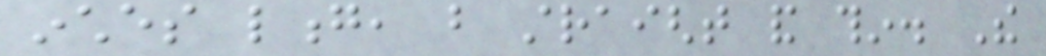inches long, but straight and thin. The
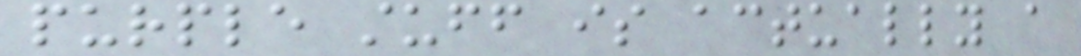purple stuff is actually a
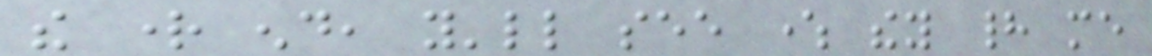the right end, you'll see where they had me
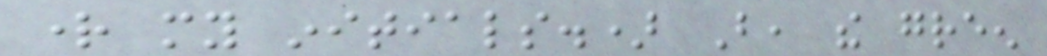right my initials.) But, the green
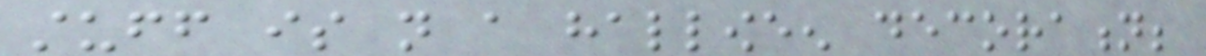stuff is not a halloween decoration;
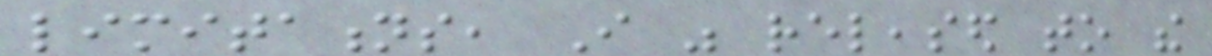limitations, I was released to the
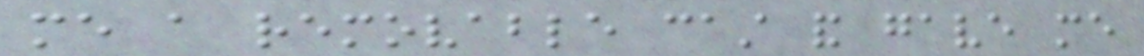me a removable cast and gave me
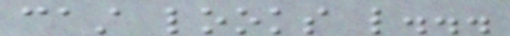cast looks like...
